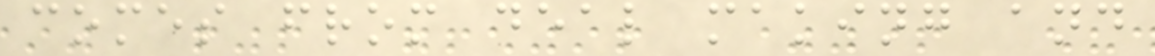comes from deal making and
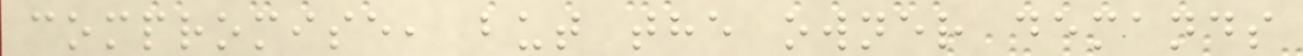compromise, but the owner demands
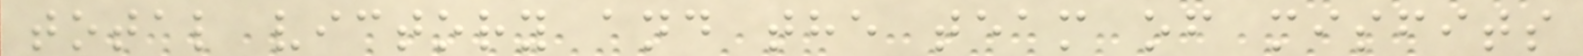total victory and the team of misfits
